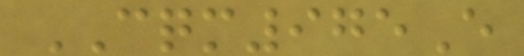CQM975E
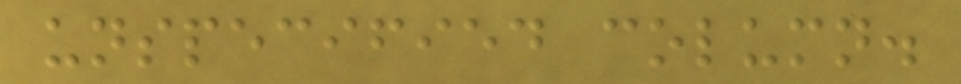unspecified column.
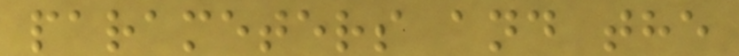parameters and the
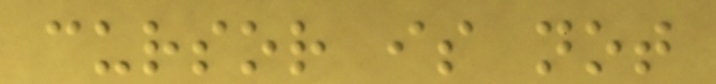cursor is not
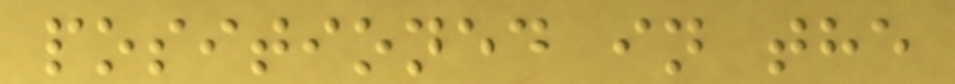positioned in the
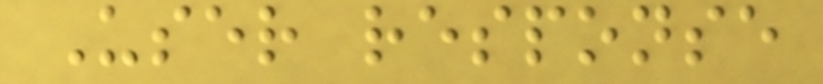User response
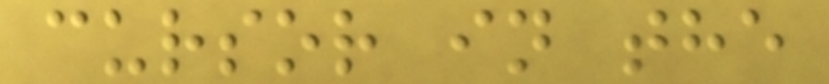cursor in the
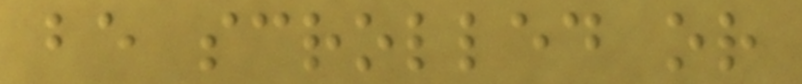be scrolled or
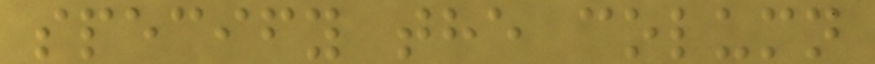specify the column
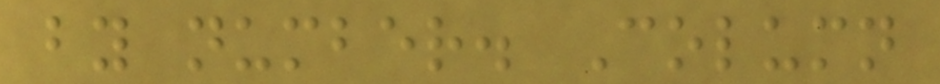by number. Column
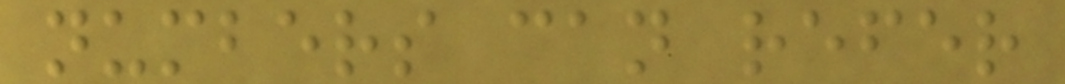numbers can refer
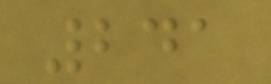241
